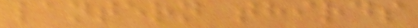lantern thirds
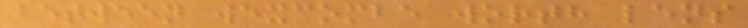between wexcombe worth lens
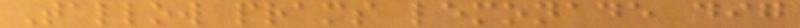Tallow prams lemonade dig
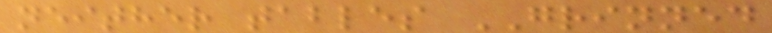neither tables GRINNED
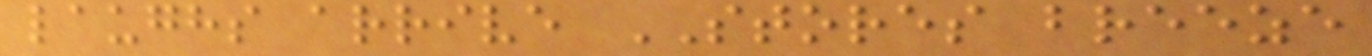laughs arrive STORES breeze
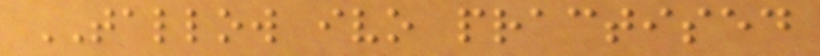TALLOW ivo practised
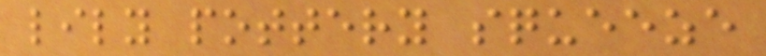lily pottery squeeze
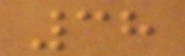38
